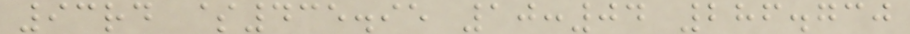93rd $435.95 10:04 286.730
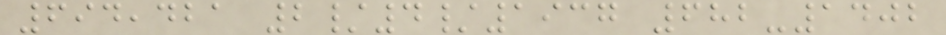694,421 2/4/1937 682-1402
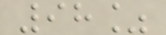98%
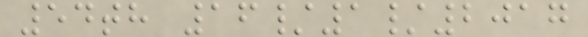54th 16/1/2017
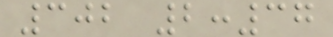302 2:37
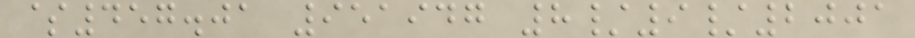$457.01 951947 8/9/2001
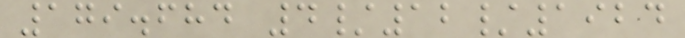179.684 4/12/1924
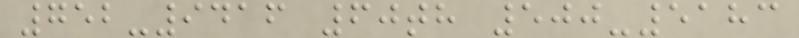752-9416 60th 500-5183
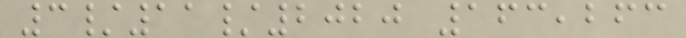3/11/2020 163,263
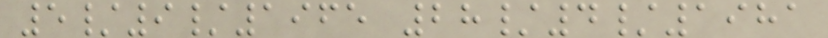5/9/1965 28/4/1981
